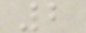2
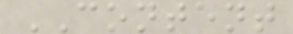CONTENT
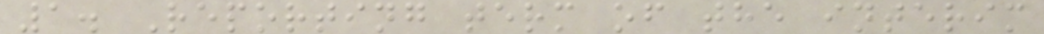1. Reporting term of the interim
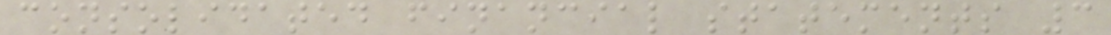consolidated financial statements 3
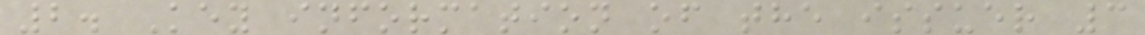2. Key information of the issuer 3
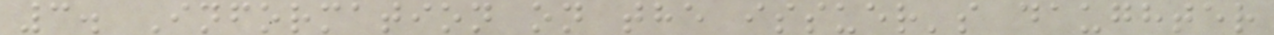3. Information on the issuer's daughter
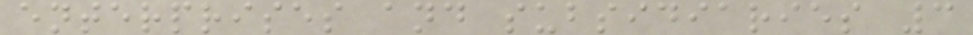enterprises and subsidiaries 3
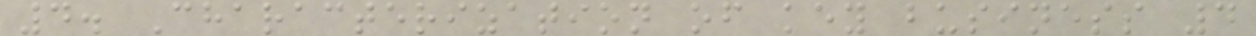4. Characterization of key business 4
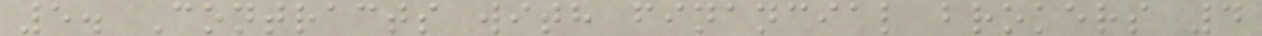5. Contracts with financial brokers 4
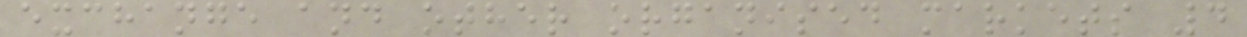exchange and other organised markets 4
